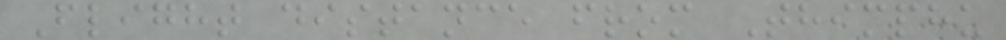Flight distance from Thimphu
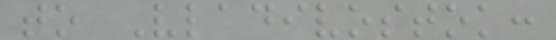to Vladivostok:
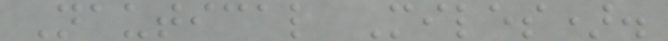Nautical Miles).
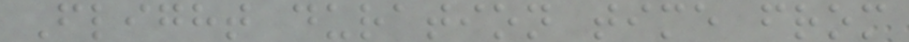Flight duration time from
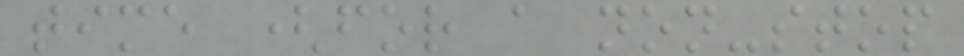time (for a non-stop
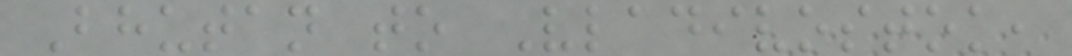Bhutan to Vladivostok,
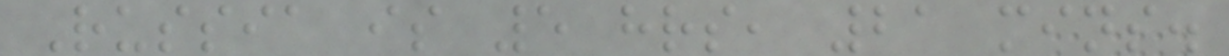Russia is 5 hrs, 21 mins.
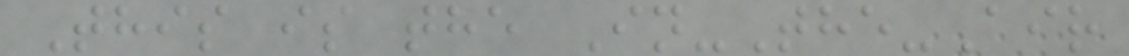This is the In-The-Air
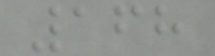168
